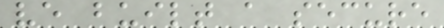ve built a secure
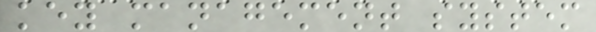key management system
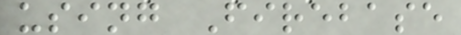using Firebase
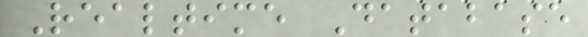Realtime Database
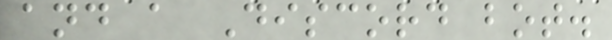and a Discord bot.
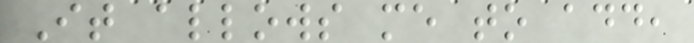It allows me to add,
